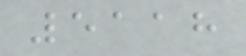5118
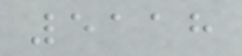5118
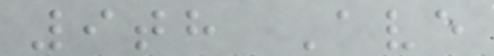9th Ave
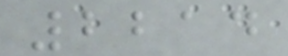2214
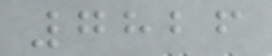7826
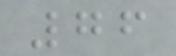76
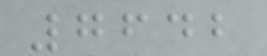7642
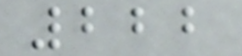222
